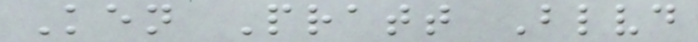Ken Pratt Blvd
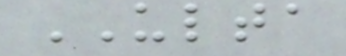ULTA
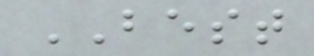BEST
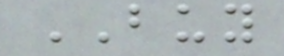BUY
